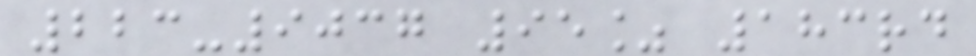223-9037 95% 183rd
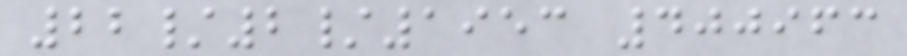22/2/1953 400963
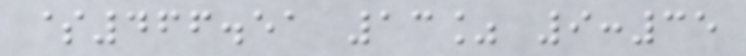$466.51 13% 9:35
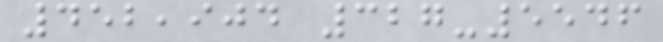452,904 327-5546
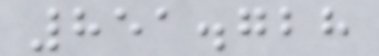851.728
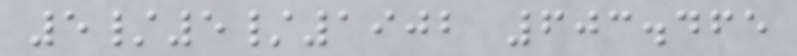5/5/1902 603.465
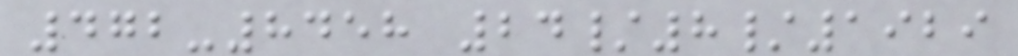472-8458 24/8/1929
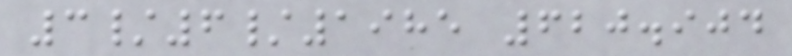3/6/1985 620.904
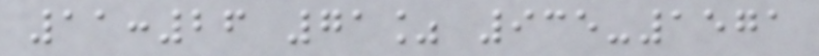11:26 71% 935-1571
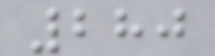280
